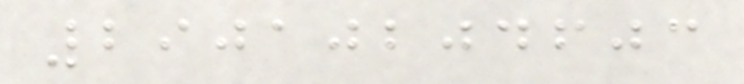29010204603
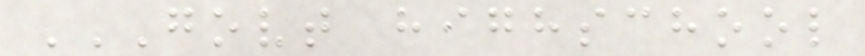GOVT HIGHSCHOOL
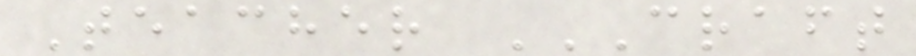Teacher CRAFT
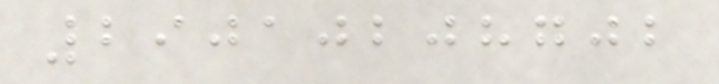29010208702
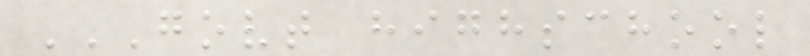GOVT HIGHSCHOOL
